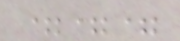===
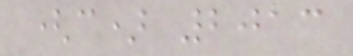(c) 2013
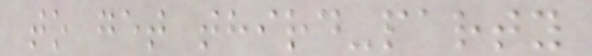to get third-party
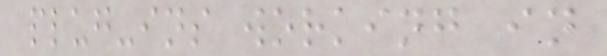plug-ins working in
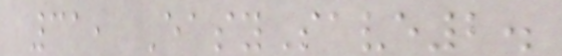31, EasySave2.
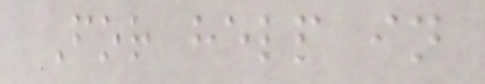For help in
